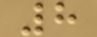8
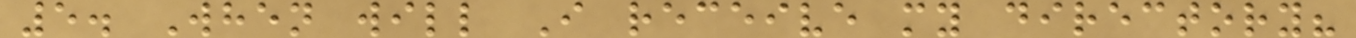5. When will I receive my directory?
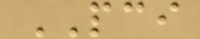PCI
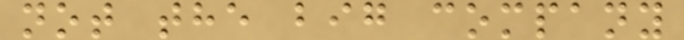not the big company
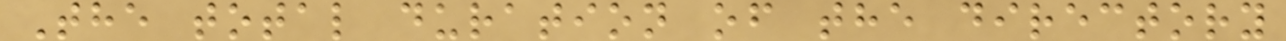The total duration of the directory
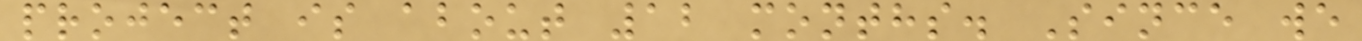project is about 12 months. Since we
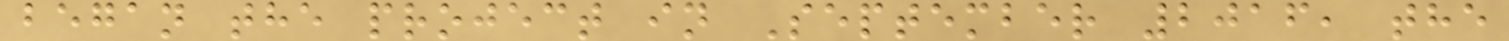began the project in September 2016, the
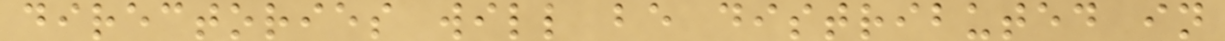directories will be distributed in
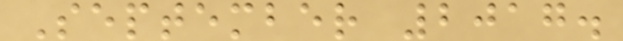September 2017.
